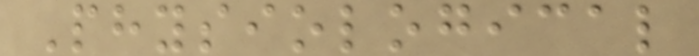Physiological
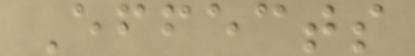Effects
